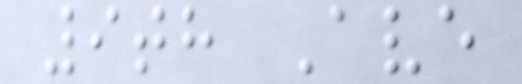9th Ave
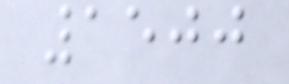1500
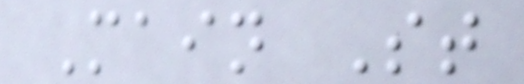Main St
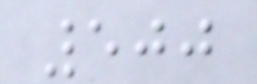500
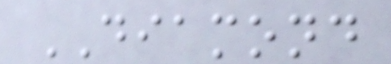DIAMOND
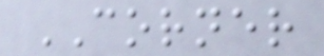CORNER
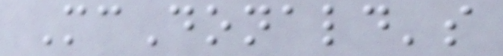McDonald's
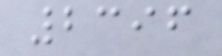2396
